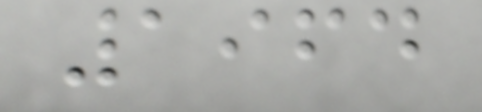1964
